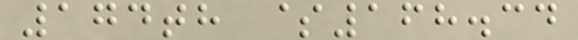174th $168.34
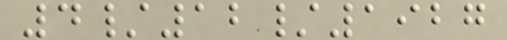4/12/1927
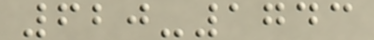620-1743
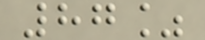87%
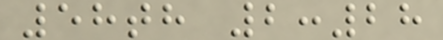58th 2:28
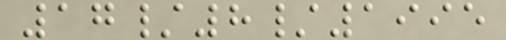17/8/1995
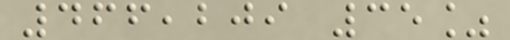466,209 35%
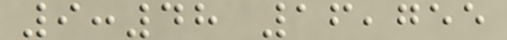9:48 16,755
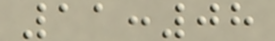11:08
